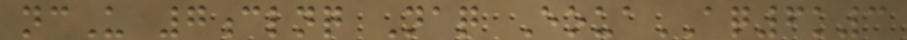ncU 7clnq Naq EouaAQ6k3
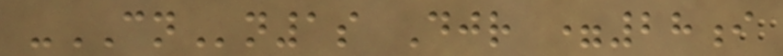-CNn1s Djr =28i
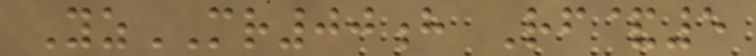YzMR00h Rf&5
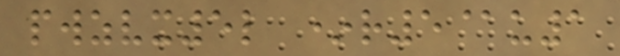pwzvx5l *r5@u1
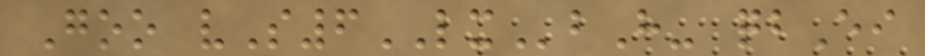Goo vS6LXbH- qbEi
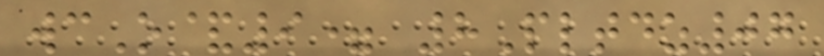wcO&9= 8Pltdz07
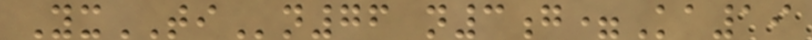YxTIn76 n3g=Ka19
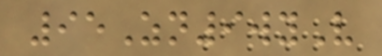95Zn9wyV
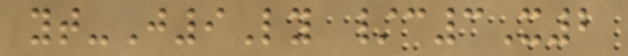yt-J9Ly /c3X2
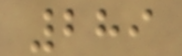289
